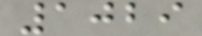1029
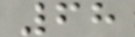68
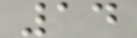14
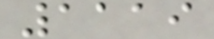1119
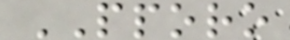PPORO
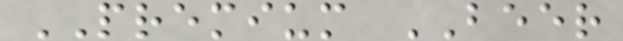PREMIUM BEER
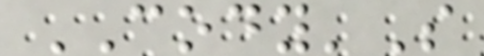CODY'S
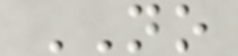NO
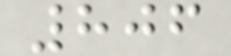806
